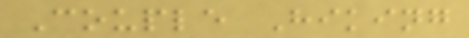Couple Hiking
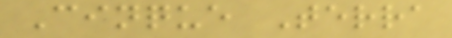Cinque Terra
